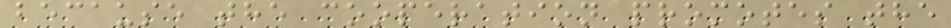because the cooperation promotes the
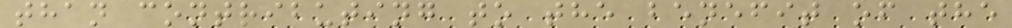than contributing to the benefit of the
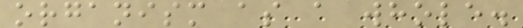organism as a whole.
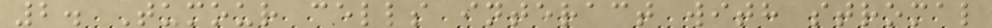2. Tumour cells interact with stromal
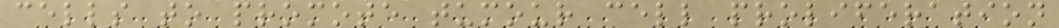cells to promote tumour cell proliferation
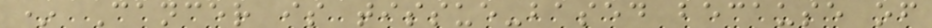* Cancer is tissue-based because of
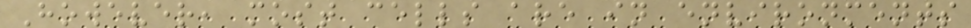However, most cells are in environments
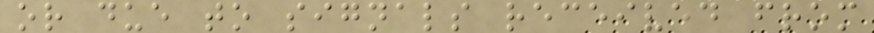or due to signals received from
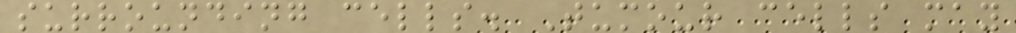surrounding cells. Tumour cells may
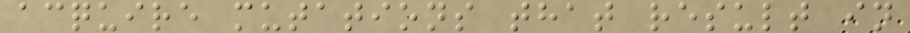acquire mutations that result in
